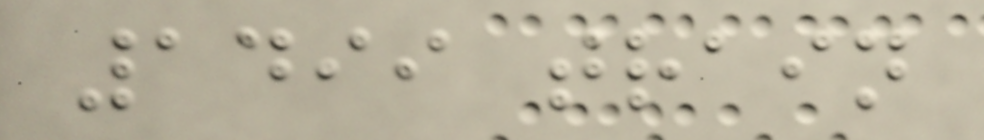1499 train
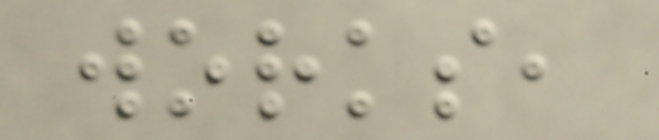works,
